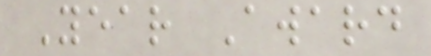Year Award
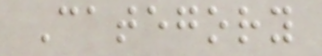Category
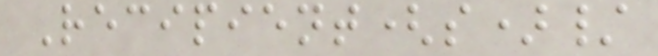Recipient(s)/
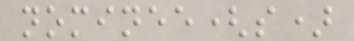nominee(s)
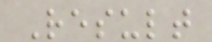Result
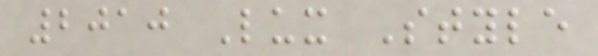2010 Lux Style
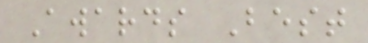Awards Best
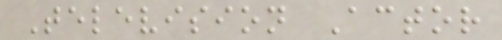Television Actor
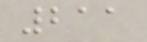211
